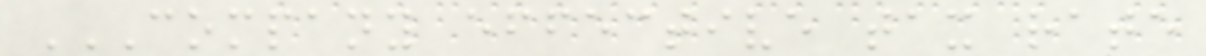COMPANY EFFECTIVE TAX RATE
